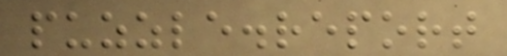puzzle.report
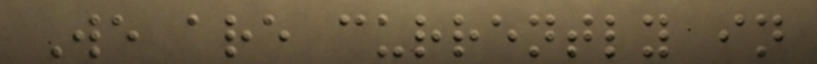We are currently in
